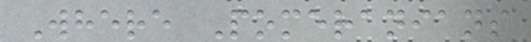Where Pomeranians
